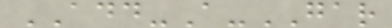ADD-A-GAR
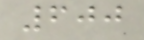600
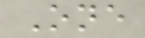One
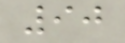90
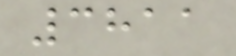3811
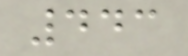443
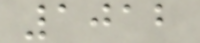1012
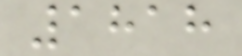1818
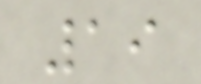19
